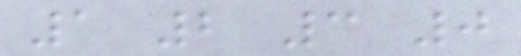1 2 3 0
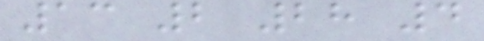13 2 28 4
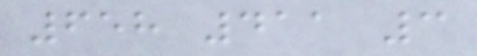658 411 3
